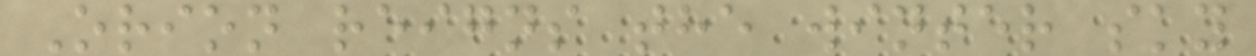Orion reigns the winter sky
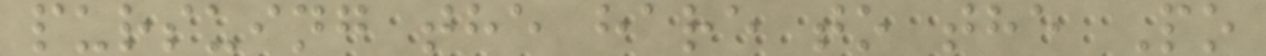pursuing the hare to the Po
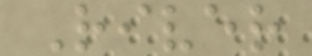River
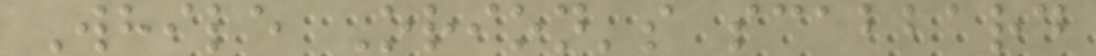While Orion's scabbard
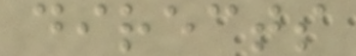directs
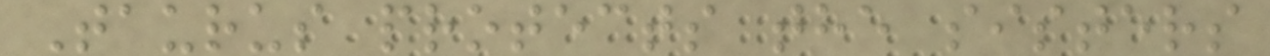Taurus protects the sisters
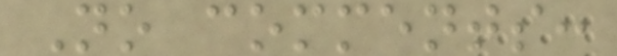No comments:
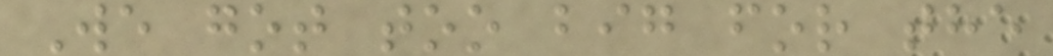We got too big for the
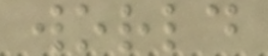world
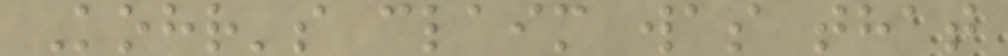Kohr's claim was that
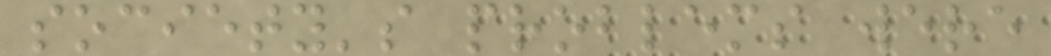society's problems were
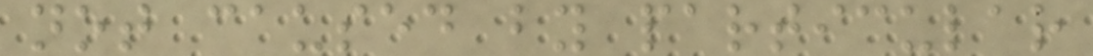not caused by particular
